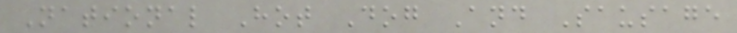National Hot Dog And Sausage
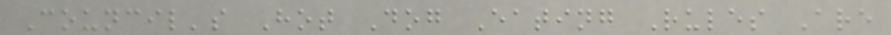Council's Hot Dog Eating Rules Are
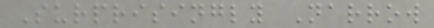Surprisingly Narrow
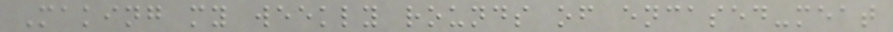Making my weekly rounds of encased-meat
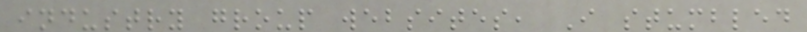industry group websites, I stumbled
